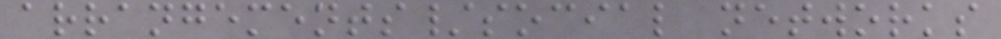arrangements/social networks
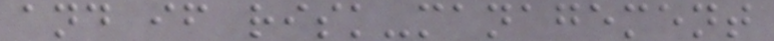and if risk-management
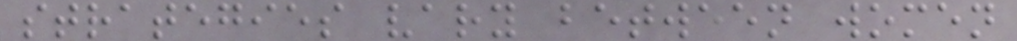strategies vary between women
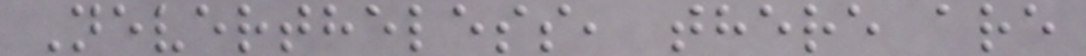Nevertheless, there are
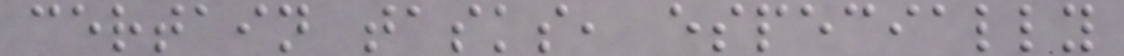certain tasks, especially
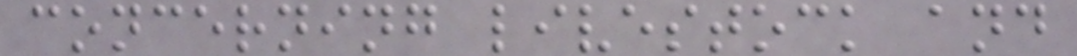concerning livestock and
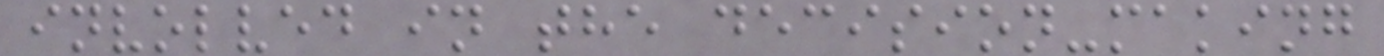involved in the decision-making
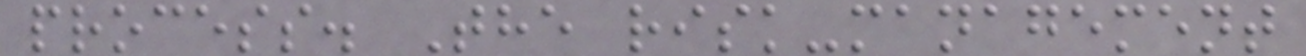process. The risk-management
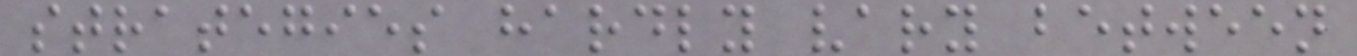strategies hardly vary between
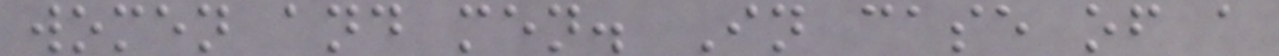women and men. In case of a
